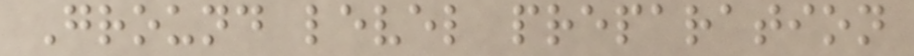Ground level preparation
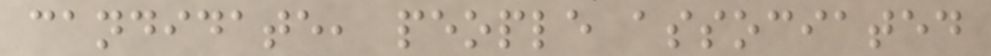candidate, people associated
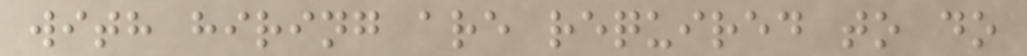with hiring are required to do
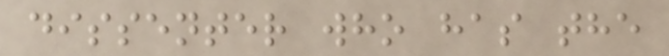dissenter who has the
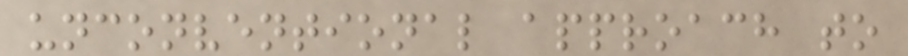unconventional approach to
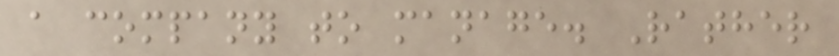a company to manage. Rather
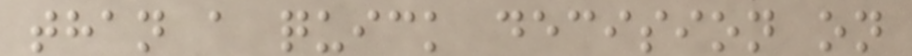than a quick decision on
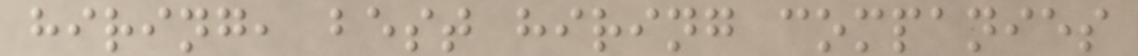hiring, best hiring companies
